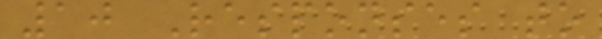10 Responses to
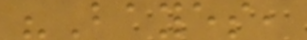"Bayes,
